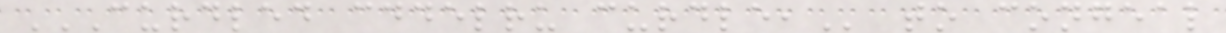CURDLED CDDELRU CURDLE, to congeal
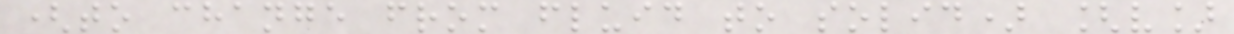(to change from fluid to solid) [v]
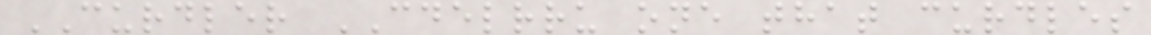CURDLER CDELRRU one that curdles
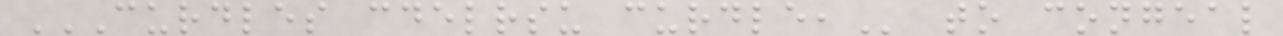CURDLES CDELRSU CURDLE, to congeal
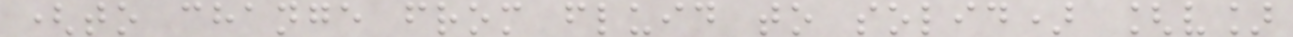(to change from fluid to solid) [v]
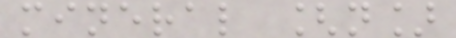mineral [n]
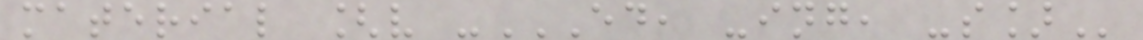material [v -ED, -ING, -S]
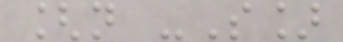[n -S]
